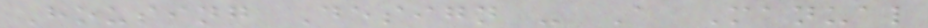Housing Design - A Manual
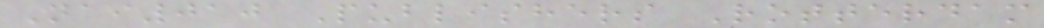Nai010 Publishers Rotterdam
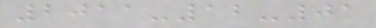2011-12-01
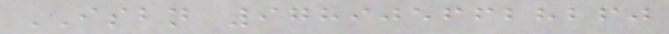ISBN 9789056628260
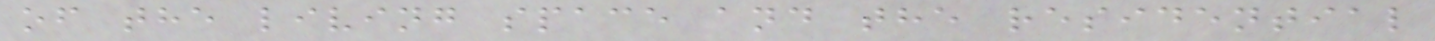of the living space and the residential
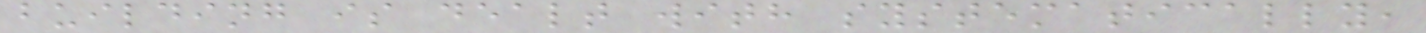building is dealt with systematically,
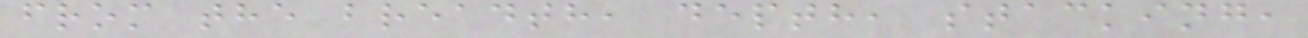from the breadth, depth, stacking,
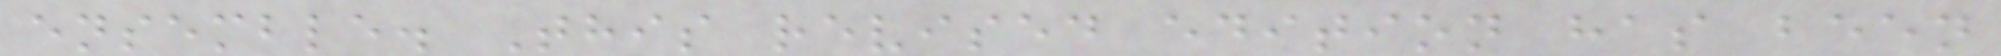ensemble. This revised edition has been
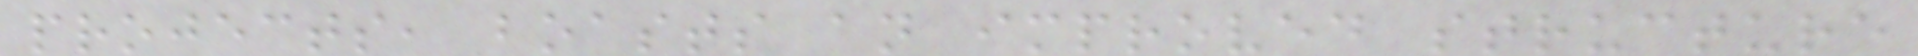projects, boasts an improved structure
